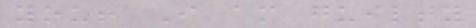you! I am guilty
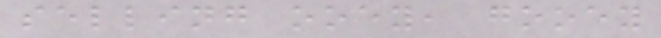selling ooey, gooey
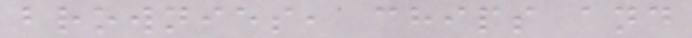brownies, chips and
